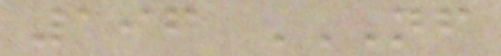196 NF
